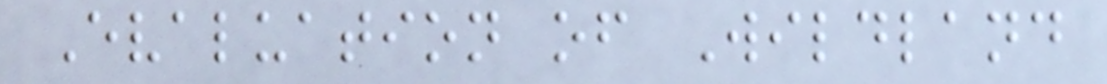Evaluation of Wildland
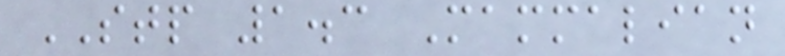STP 1.3 Mammalian
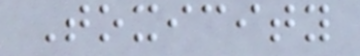Toxicity
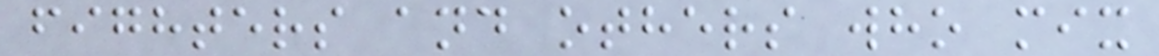fighters and others who mix
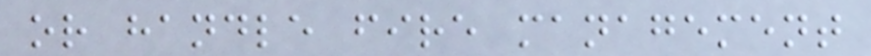or handle fire management
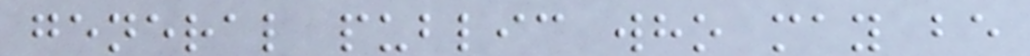general public who may be
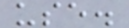use.
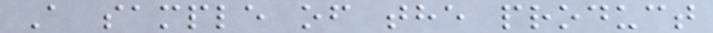A sample of the product
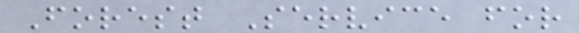Forest Service for
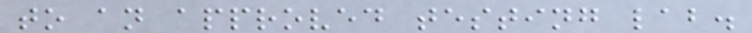to an approved testing lab.
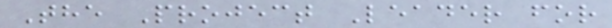The Project Leader for
